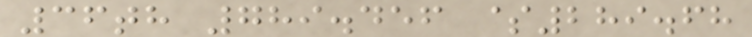36th 789.456 $289.68
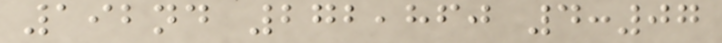192nd 272,860 4:07
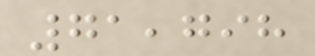71,798
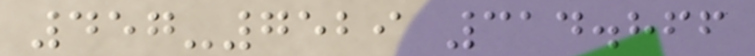457-7529 314.866
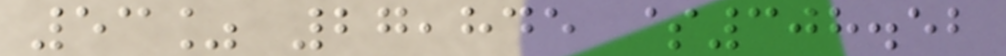53% 27,845 $308.52
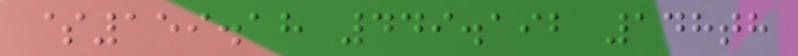$159.18 449.192 148th
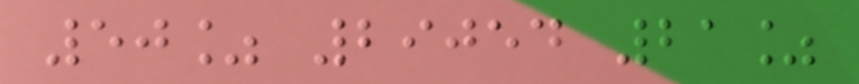50% 29054 21%
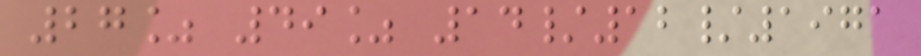27% 49% 14/12/1971
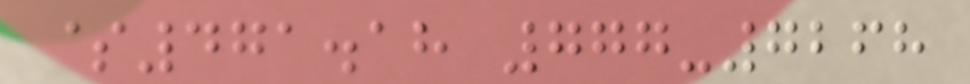$471.18 777-7268
